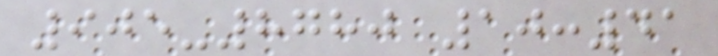905-8780 10:41
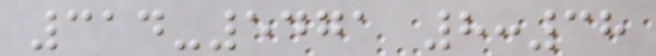314-5471 8:38
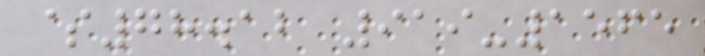$78.12 919-1565
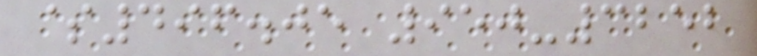$496.05 950-3252
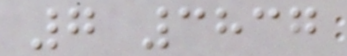7 3837
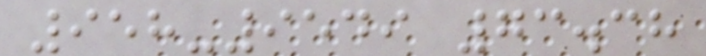958-9549 73.38
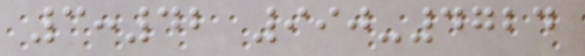3:42 990-4724
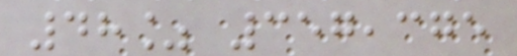48% 357,375
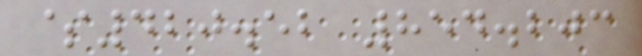$420.52 854.203
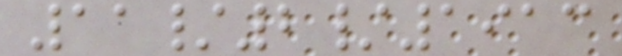11/2/1913
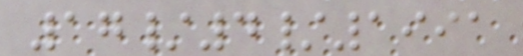17/4/1991
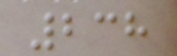238
